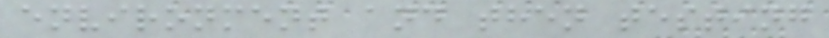environment and then testing
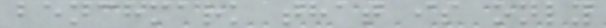benchmark that is only
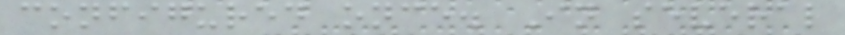configured once. In several
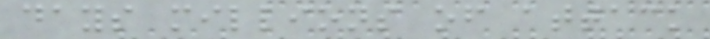days millions of attack
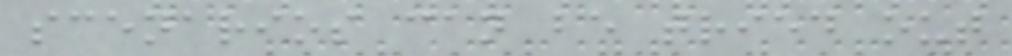scenarios can be tried out
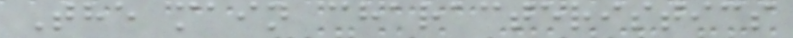The main characteristics
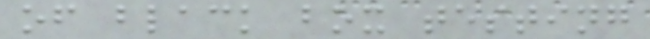of black box testing
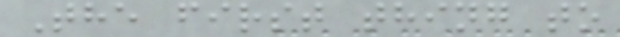The first thing to
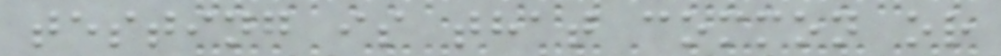testing is that common or
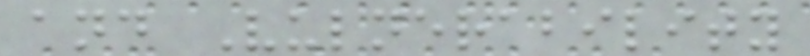and Vulnerability
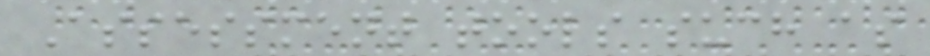Assessment tools such as
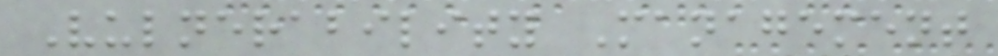Vulnerability Management
